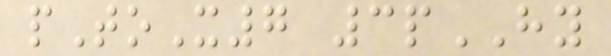pToX7 3pHY
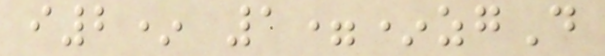i2* 1=*zgD
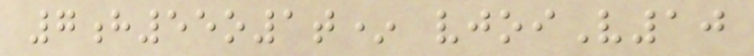7h55o1t* vjoiV10
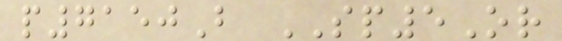p7150B SP5Or
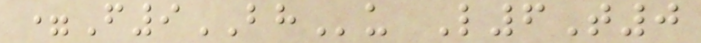=F9BHu L6T0
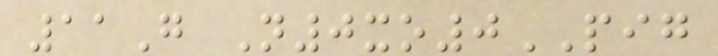11G N0xo0PIG
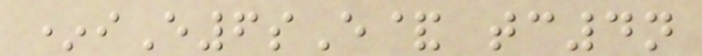*iE6sE& tc4n
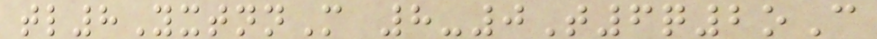tl8YxtnnM 8-0T6q2oC
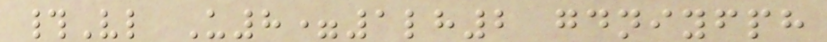#Vl U8=1lh2 gdniyfph
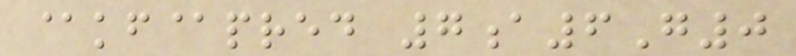@kf@pred 7a6G0
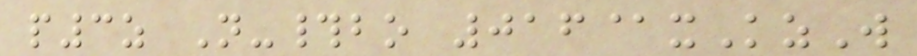p3z N-#bo 016@xKzW
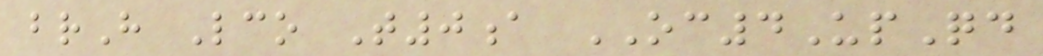brH Lco T0a OC4UpQd
